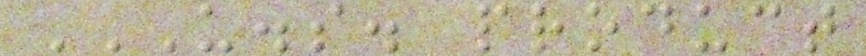U.S. PRODUCT
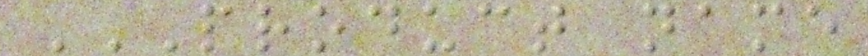PRODUCT NAME
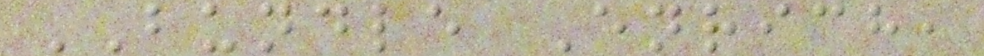BUNDLE Enrich,
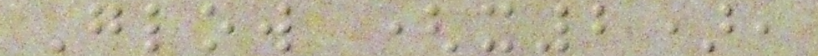Glow (x2),
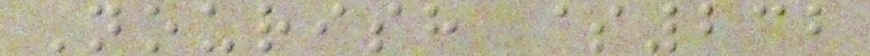Nourish $232
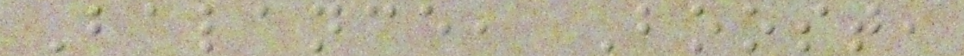Balance, Boost,
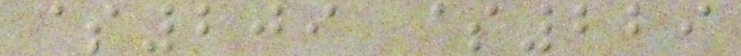$209 $229
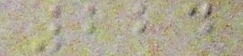224
